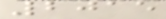2015
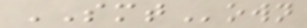SMTown
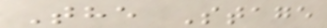The Stage
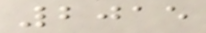2015
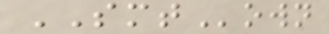SMTown
